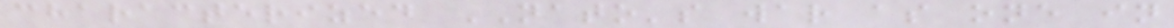characterized NATO's war as one in
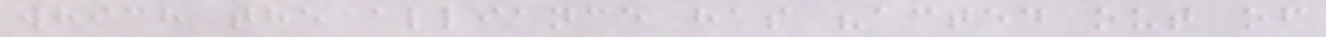which the alliance has "acted out of
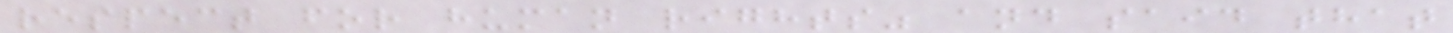respect for human rights" and said that
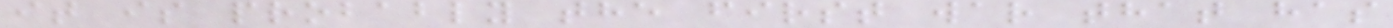it is probably the first war that has
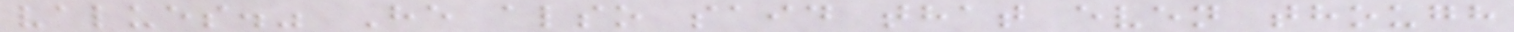values." He also said that even though
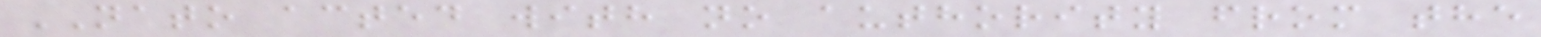NATO acted with no authority from the
